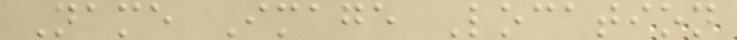Name Image Location
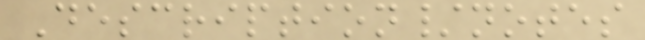Description/notes
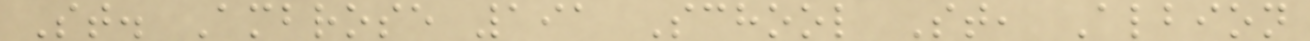St. Ambrose 191 School St, Albion
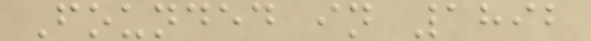Founded in 1892
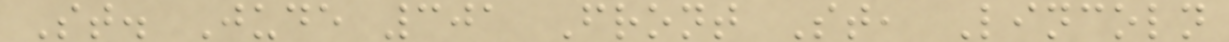St. Jude 301 Front St, Lincoln
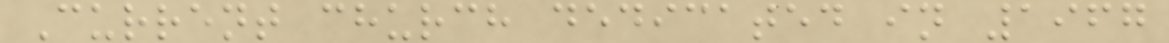Current church dedicated in 1967
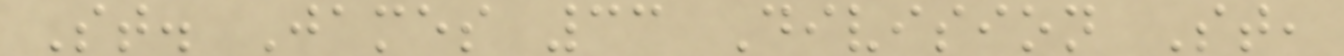St. James 33 Division St,
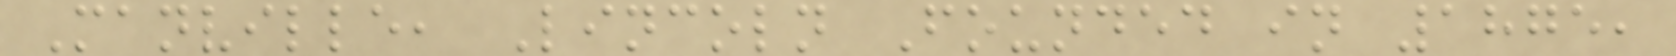Manville, Lincoln Founded in 1875,
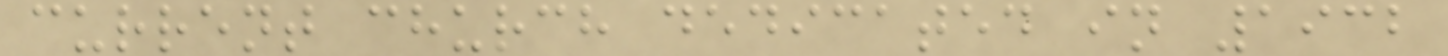current church dedicated in 1932
